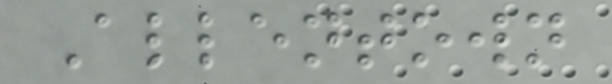Allentown
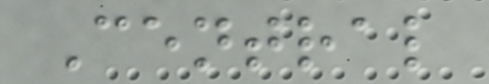Central
